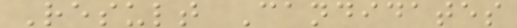Result Candidates
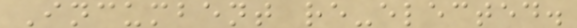Incumbent re-elected.
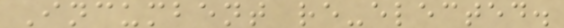Incumbent re-elected.
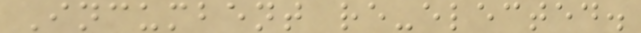Incumbent re-elected.
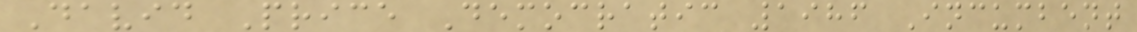David Price Democratic 1986 Incumbent
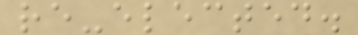re-elected.
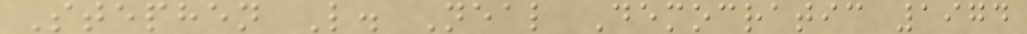Stephen L. Neal Democratic 1974
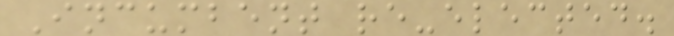Incumbent re-elected.
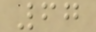67
